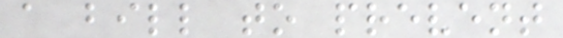a bill to prevent
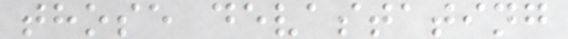those devastating
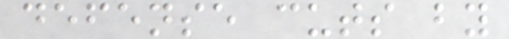defense cuts by
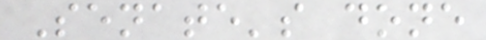Senate's done
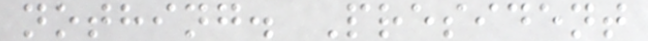nothing. President
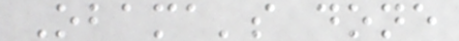Obama's done
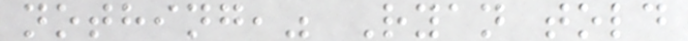nothing," Ryan told
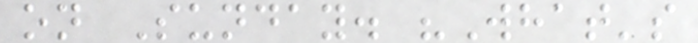on Sunday. "What's
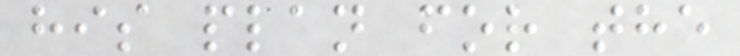his plan for the
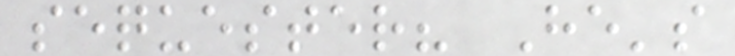sequester? He's
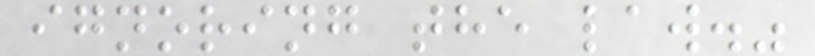ignoring the law."
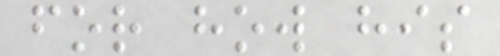for how his
